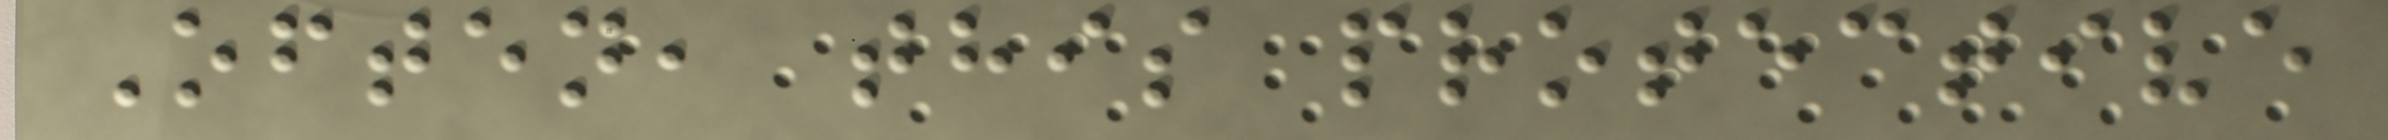Often, this protective
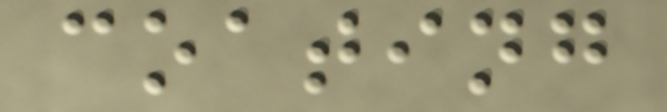coating
